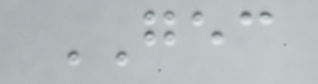GEC
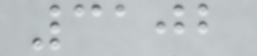3102
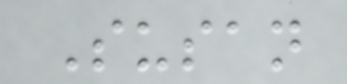Susan
